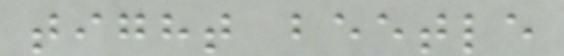tight beetle
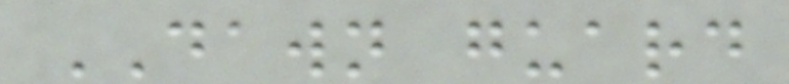DAWN guard
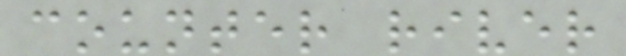counter river
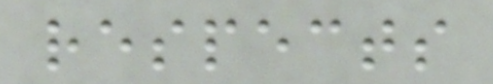respects
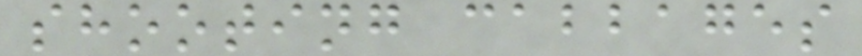shooting cabbages
